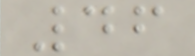46
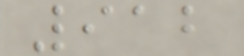912
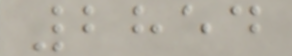2854
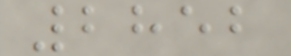2852
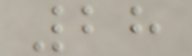28
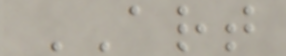ART
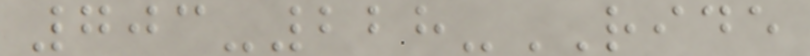703-228-RIDE
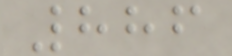886
